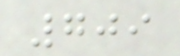709
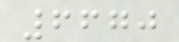6670
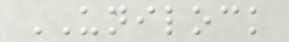UNILOCK
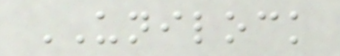UNILOCK
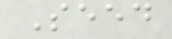Seed
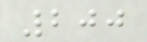200
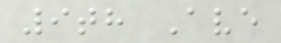9th Ave
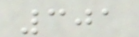301
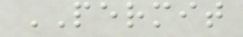PERMIT
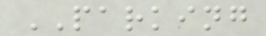PARKING
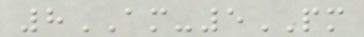8AM-5PM
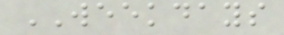WEEKDAYS
